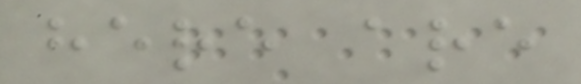here are
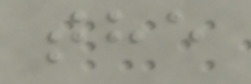the
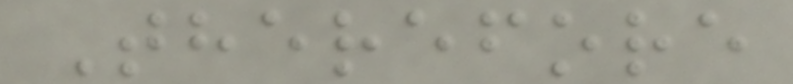Therefore
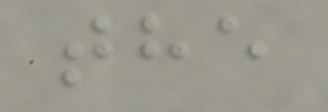the
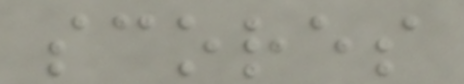scores
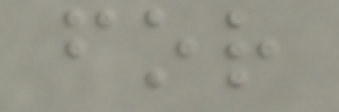for
